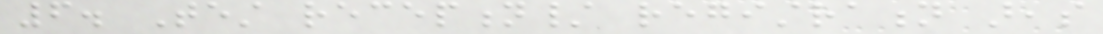6. Test reception/ registration areas
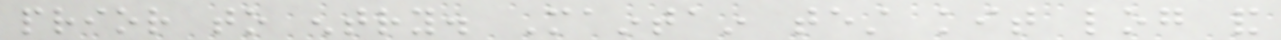prior to entry. Maintain test kit log and
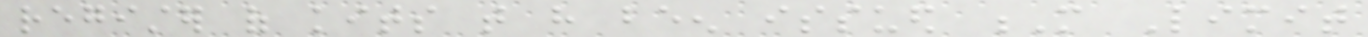register of kits that have been issued M Limit
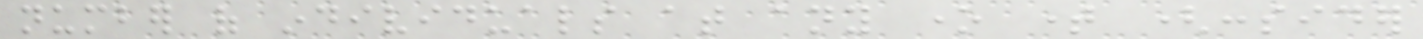number of individuals at any one time (consider
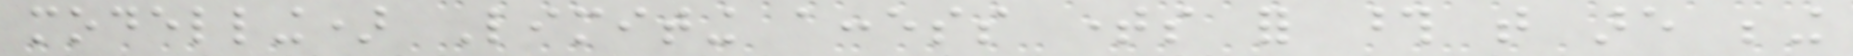modelling) Limiting access times for those that are being
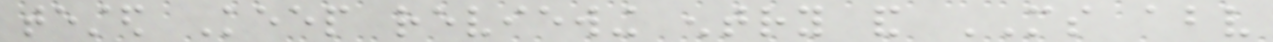tested Keep reviewing entry and MS above
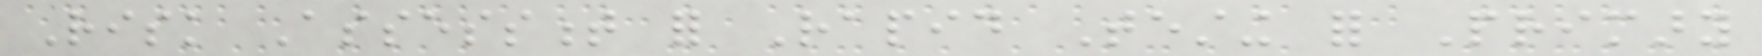Risk Assessment for Rapid Testing for Primary
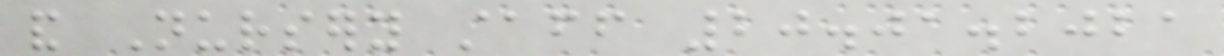and Nursery staff 20.01.2021
